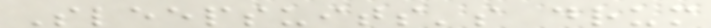Sleepsuits's drum
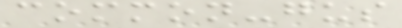common-gus
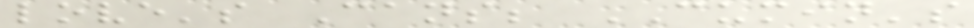love's Cans; CUMIN's
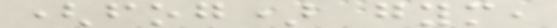(fog) gym,
